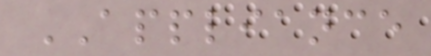APPLIANCE
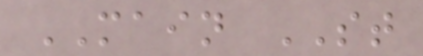MAIN ST
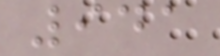941
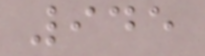945
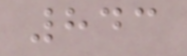843
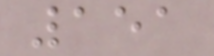151
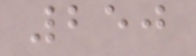250
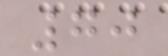70
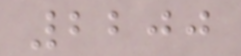2200
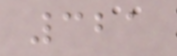321
